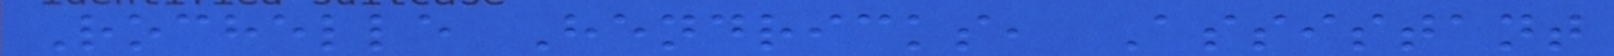Rochelle Hendricks, Assistant
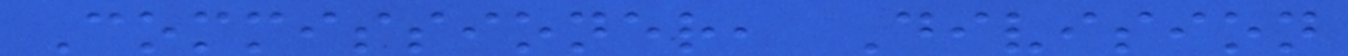Commissioner, Division
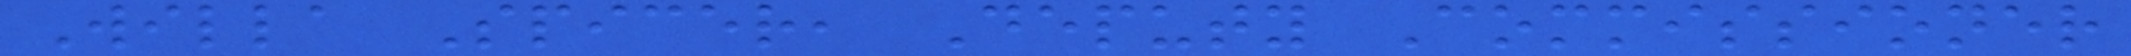Willa Spicer, Deputy Commissioner
